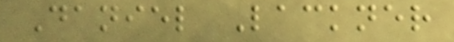Daniel Lackner
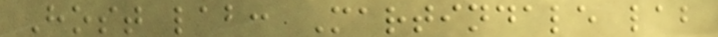Host lab: Martindale lab
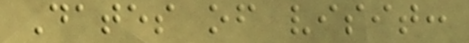Dates of visit:
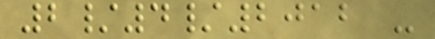2/4/2012 -
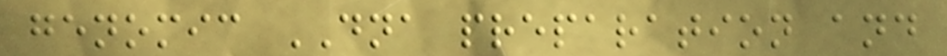genomic DNA preparation and
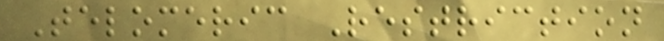Telomeric Restriction
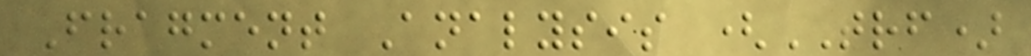Fragment Analysis (TRF)
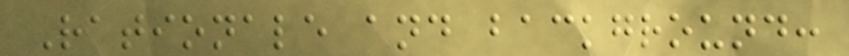Rationale and background:
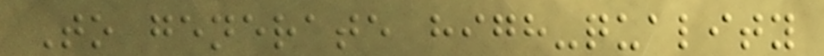To generate high-quality
